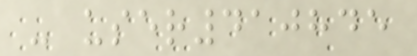- user410845
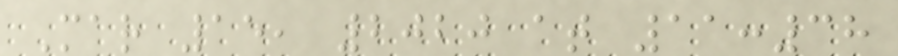Mar 15, 2020 at 11:38
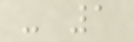- 1
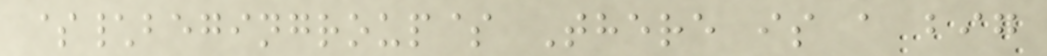$\begingroup$ There is a big
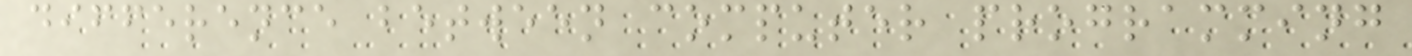difference between computer programming
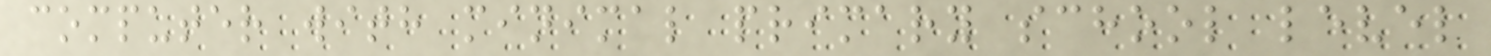computer with minimal primary school level
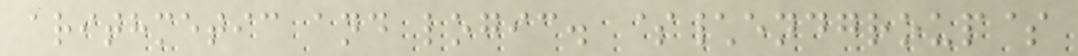arithmetic and logic. $\endgroup$
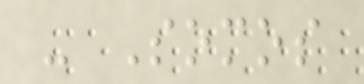- Somos
